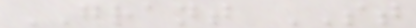GRANT ST
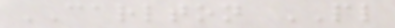CARLTON PL
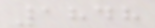1848
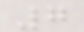7
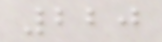220
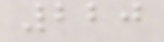220
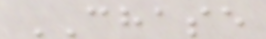CHASE
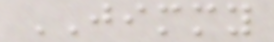JIMMY
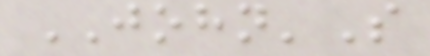JOHN'S
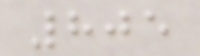805
